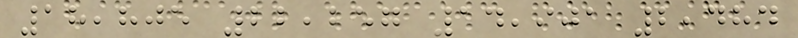18,805 22,257 14,901 2,484
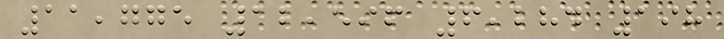11,775 12,596 6,284 198
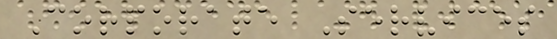Corporate Services
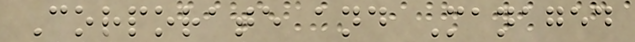Corporate and Managed
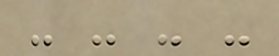- - - -
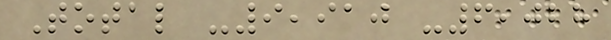Total -9,910 -6,028
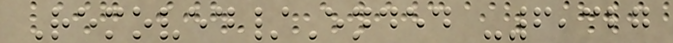Removed/Ended -6,327
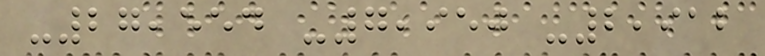-27,554 -7,950 -2,912
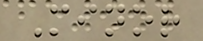Minor
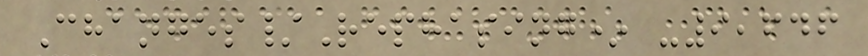Changes/Rephasing* -9,646
